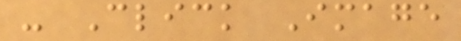- Click Image
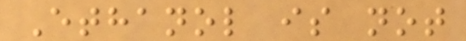Ethanol is not
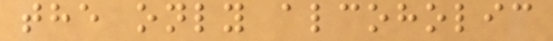the only alcoholic
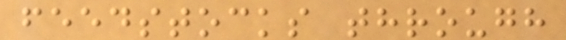feedstocks through
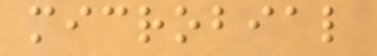microbial
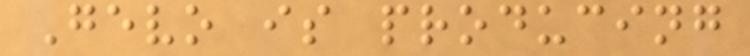Gevo is producing
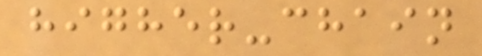higher-chain
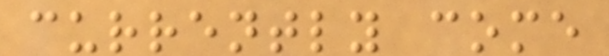currently come
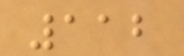112
